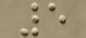5
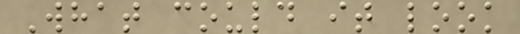What could it look
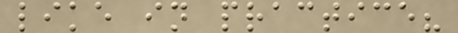like in practice?
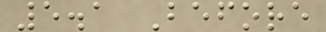5.1 Before
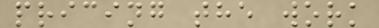pricing the work
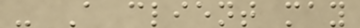- A client may
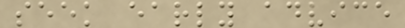seek early advice
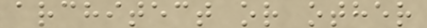architect or other
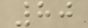80
